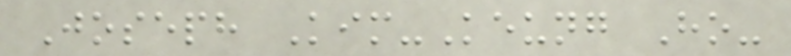Joseph Kim-Keung Ho-
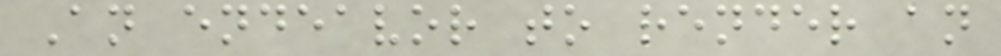An endeavor to render an
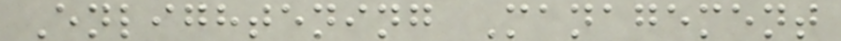Enlightening Management
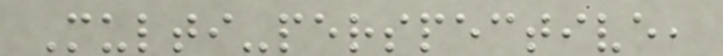Multi-perspective,
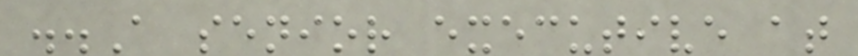..A senior executive at
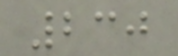230
